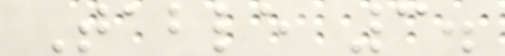Table 3.
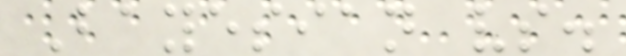Bayesian vs.
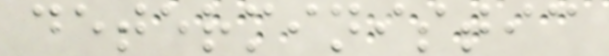deterministic
